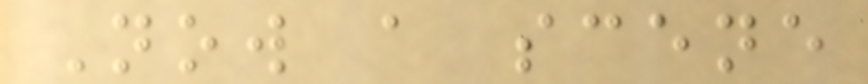Now a scene
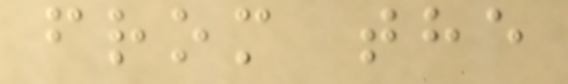from the
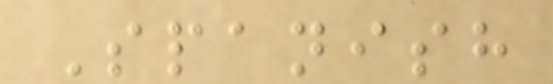Spanish
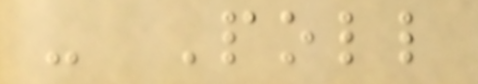- Poll
